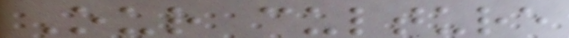Our culture
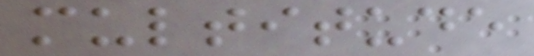multitude
